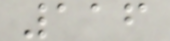116
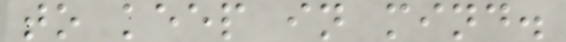to keep in mind.
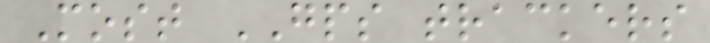Most GPS trackers
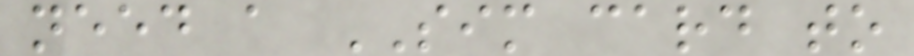need a SIM card to
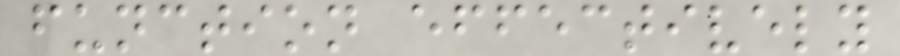function effectively
